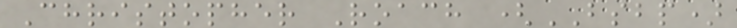Christopher Roach (BSBP)
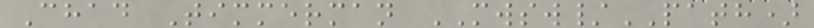Chad Timmerman MWSW/PATH)
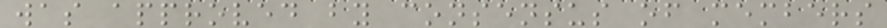was approved by consensus of members
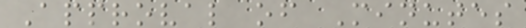Approval of Minutes
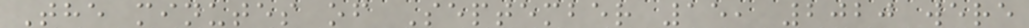The minutes of September 15, 2020 were
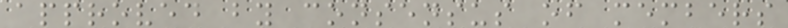approved by consensus of members
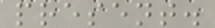present.
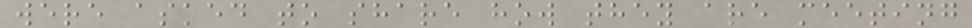were asked to share how they are meeting
